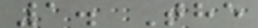1. The
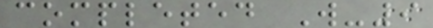completed W-9
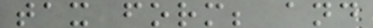tax form; and
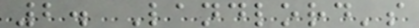2. Landlord's
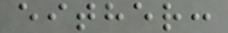either:
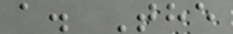a. The
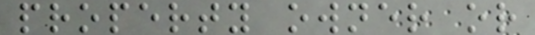property owner or
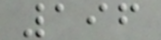196
